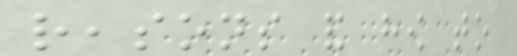reasons and how to
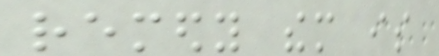remedy them is
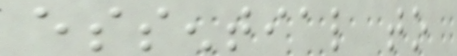essential to
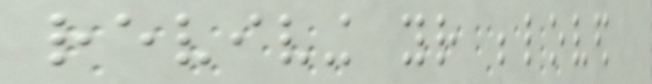reviving your beloved
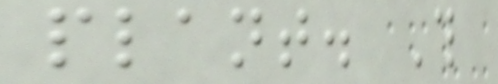plant. This
